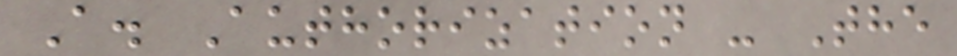A. Authorization - The
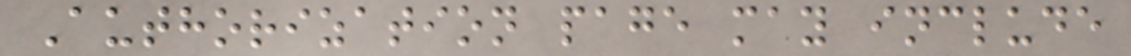Authorization page may include
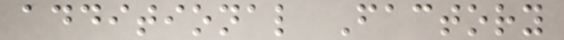additional Factory
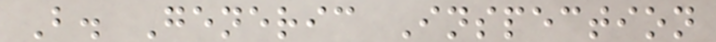B. Generic Inspection
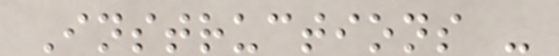Instructions -
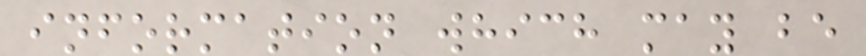information which may be
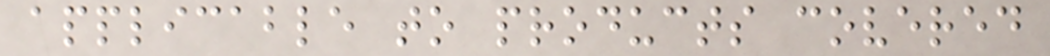applicable to products covered
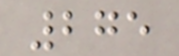275
